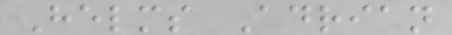Helms Adrian
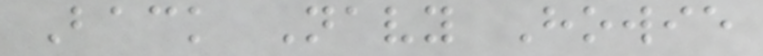Back Navy Howie
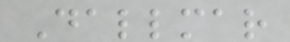Dallmar
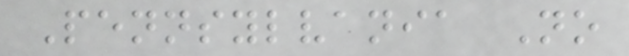Pennsylvania No
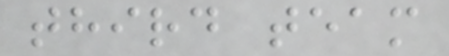third team
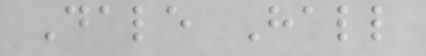Dale Hall
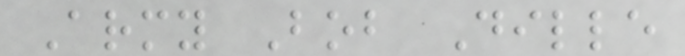Army Bob Dille
